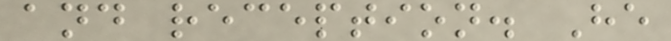and reception. He
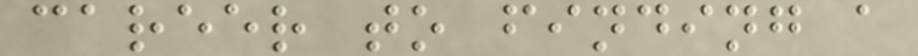career to finding a
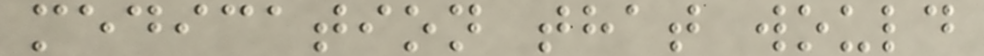medication that would
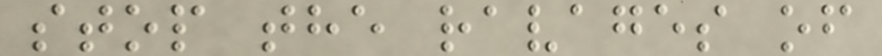stop the ravages of
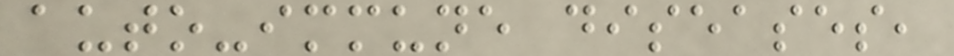auto-immune diseases,
